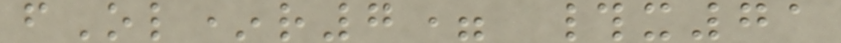fOl*r7= #x71
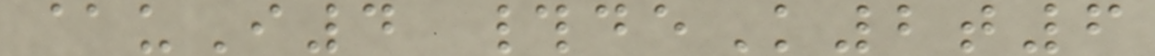@uI4 #deK2t6
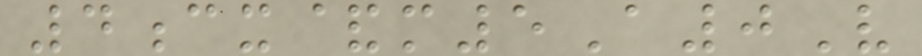4cx&m5A0V
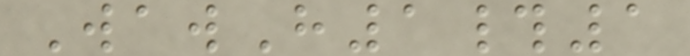WawH1#1
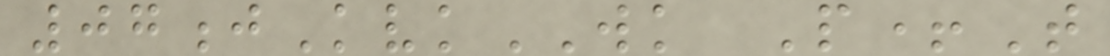07jKvkWK P+T
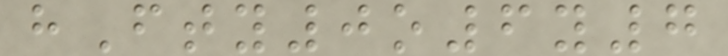hFty0o6y7
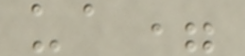ua=
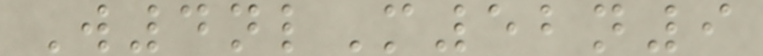W4nlM52n9
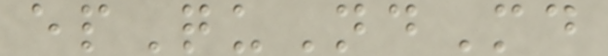epQuNdMd
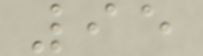95
